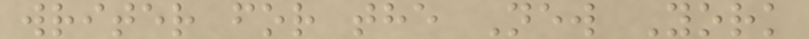writer for the New York
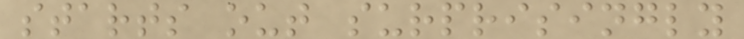starts out surprisingly
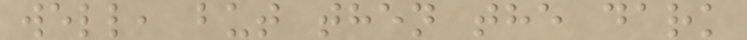well, but then the dark
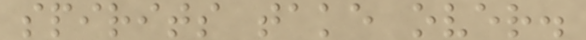spirits take over.
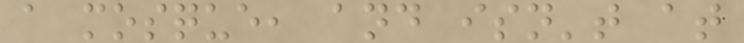a mosque, and isn't at
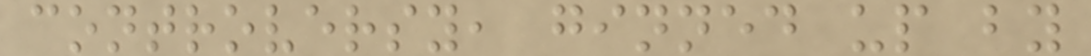controversy, ginned up by
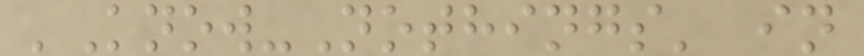'Know-Nothings' in
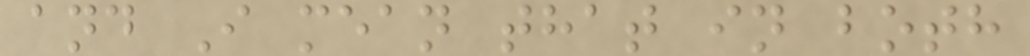and I mean that in both
